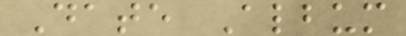Date Album
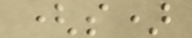(s)
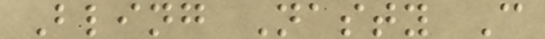Bling Nasty C
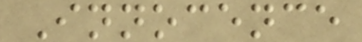Innocence
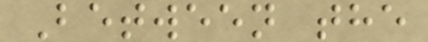Between the
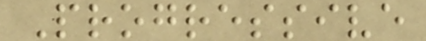Progressive
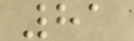81
